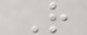R
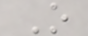O
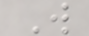W
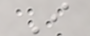I
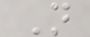N
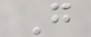G
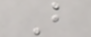B
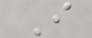I
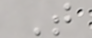T
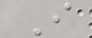I
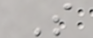S
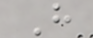H
